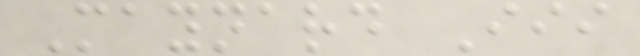Maynard Iii
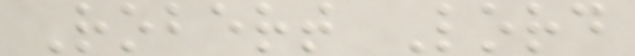Robert Lord
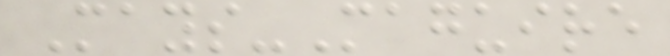Mays-Maguire
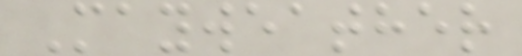Mayweather
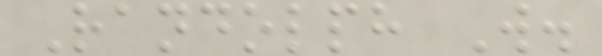Randolph W.
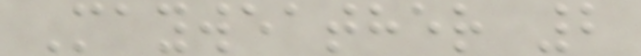Mayweather 2
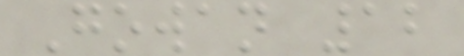Gowan 12
